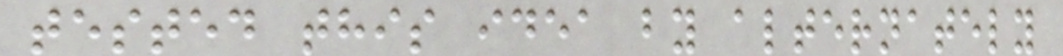tested this idea by alternately
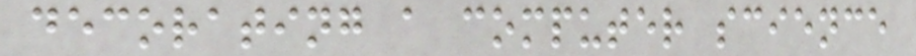decorating a computer science
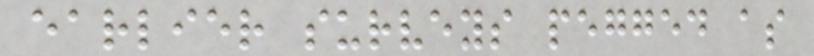earlier surveys pegged as
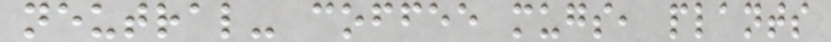neutral- coffee mugs, plants
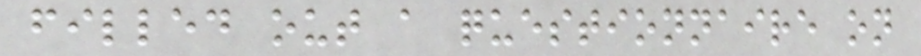filled out a questionnaire on
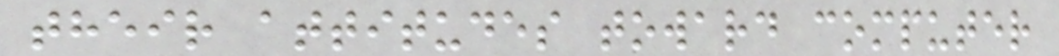their attitudes toward computer
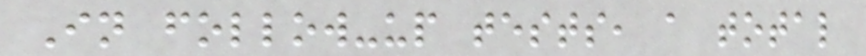In follow-up tests, a total
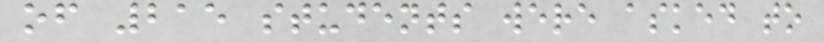of 215 students were asked to
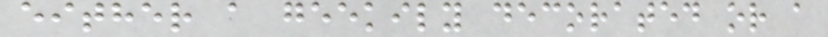either a geekily decorated or a
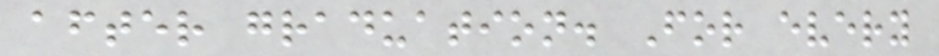after graduation. For every
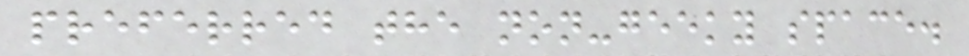preferred the non-geeky space.
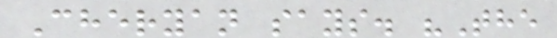Cheryan says. "The
